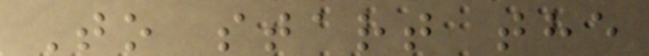To start the
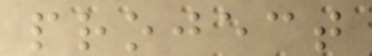project
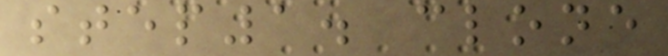step1. clone
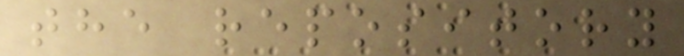the repository
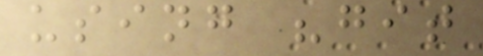using "git
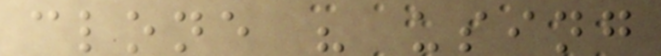clone " using
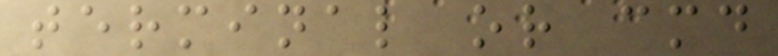terminal or cmd
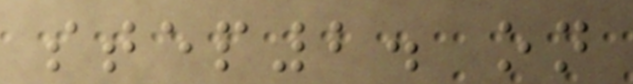step2. on
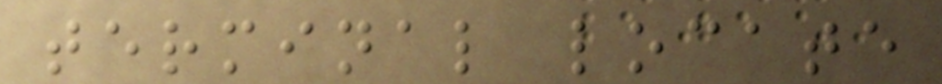terminal locate
